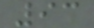93
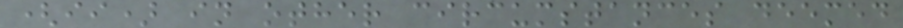(ii) in other circumstances deemed
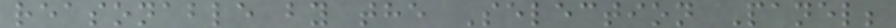reasonable by the Selection Panel;
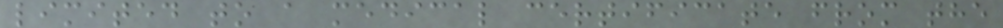limited to a medical certificate from the
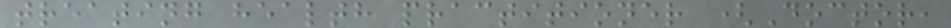treating health practitioner (Doctor,
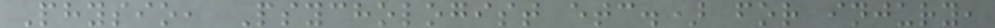Physio, Psychologist etc.) for injury,
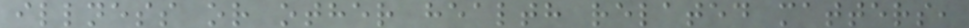illness or other health related matters,
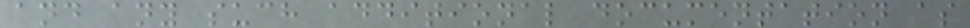and any such additional documentation as
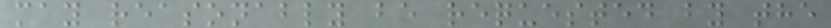may reasonably be requested by the
